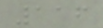116
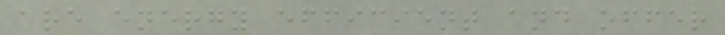are energy efficient and offer
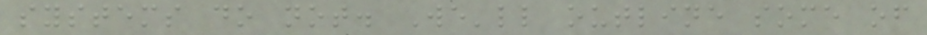systems do not. We'll outline some of
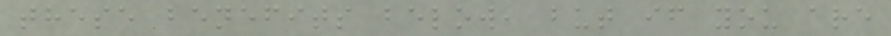these benefits below, but if you are
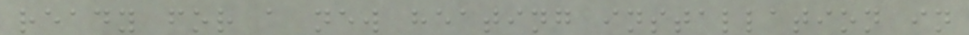ready for a new heating installation in
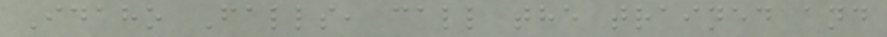Idaho Falls, call the trained and
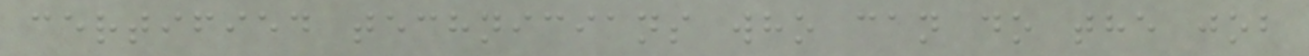certified technicians who can do the job
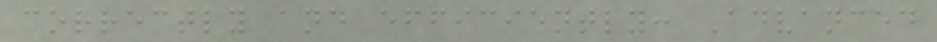correctly and efficiently: Advanced
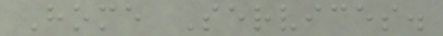Home Services.
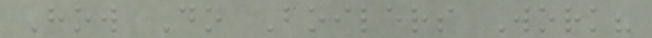How Do Boilers Work?
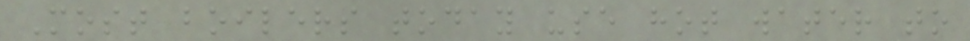Most boilers today use hot water to
